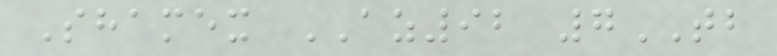Shamex AZ92 7TB
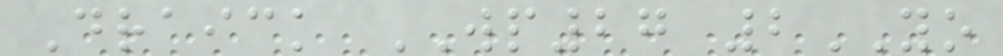Draick WP27 2YO
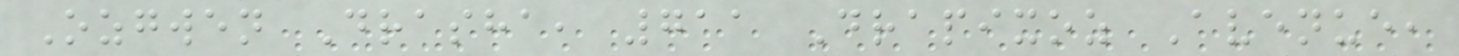Ozgwen Drasha, 711 Drapixoz Avenue,
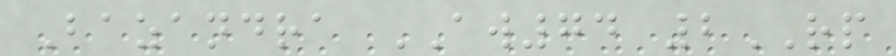Bazandra AW74 2RP
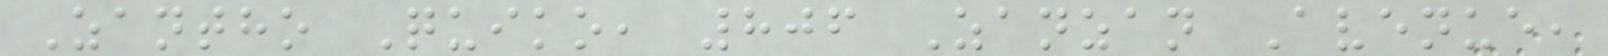Zantho Quiko, 806 Zanzan Avenue,
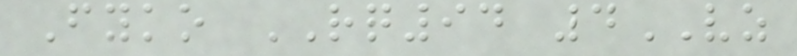Fyko RQ94 4VZ
